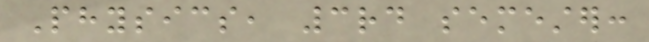Physics, 3rd semester:
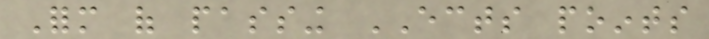Form of passing ECTS points
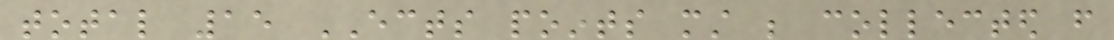total 15 ECTS points must be collected from
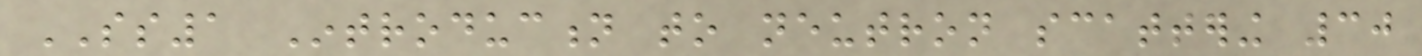SS1 Introduction to neutron scattering 30
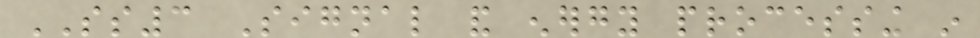SS3 Signal and energy processing in
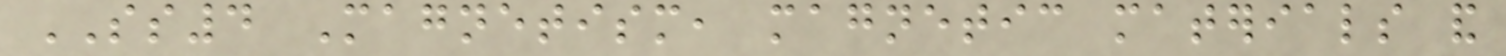SS4 Magnetism, magnetic materials and
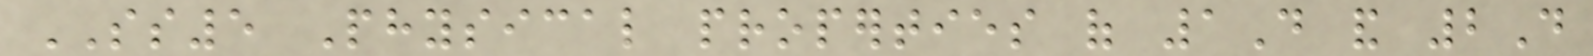SS5 Physical properties of 1D and 2D
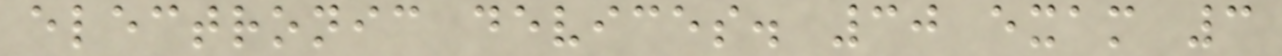electronic devices. 30 exam 3
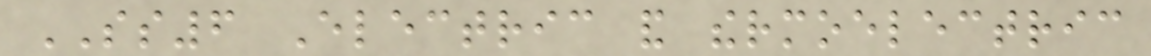SS6 Electric and thermoelectric
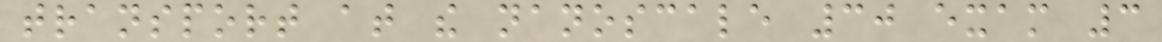transport at the nanoscale 30 exam 3
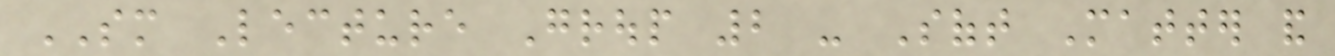SM Lecture Group 2 - Soft Matter and
